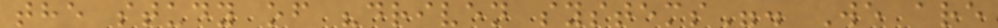the study of "driven systems". We are
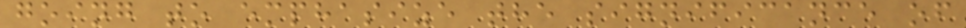going to emphasize the significance of
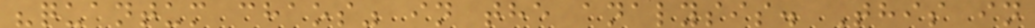"quantum chaos" in the analysis. This in
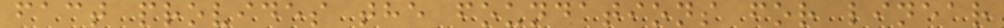fact provides the foundations for linear
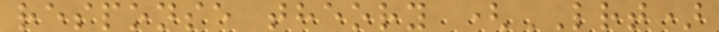response theory (LRT)
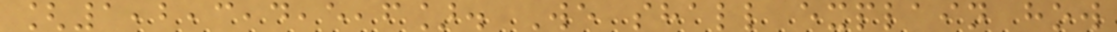[1,2,3,4,5,6]. We shall explain how
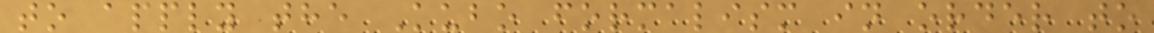to apply the Kubo formalism in order to
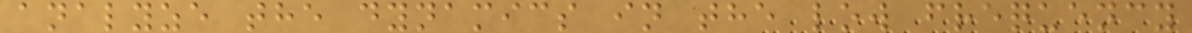analyze the dynamics in the low frequency
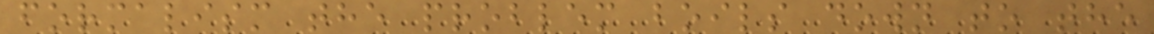formalism the problem boils down to the
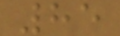85
